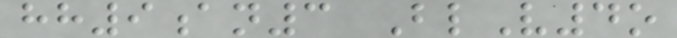hh9an3 BlV4o
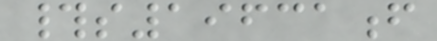#s19631f
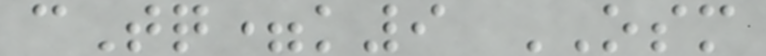cTq=k9 OSM
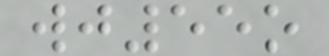wj55o
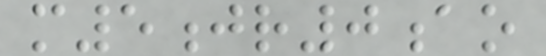m5jr0ao
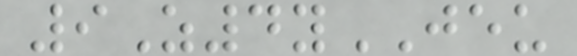9Z4yJEU
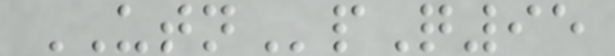UTNpQ95
